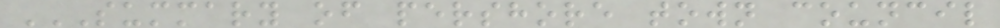SUMMARY OF PERSHORE TOWN COUNCIL
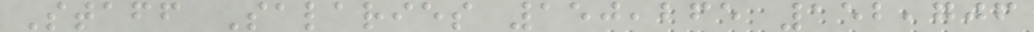Staff Salaries 150,265 152,706
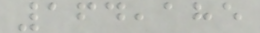164,185
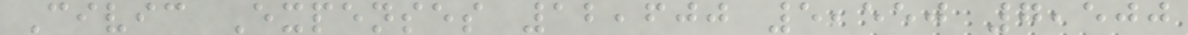Civic Expenses 12,600 5,550 7,500
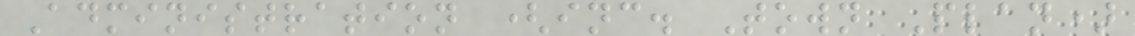Administration (inc. Town Plan)
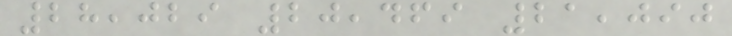28,029 20,469 21,090
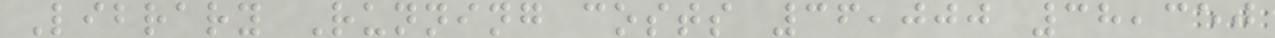Library Running costs 36,000 38,350
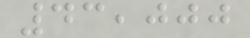43,000
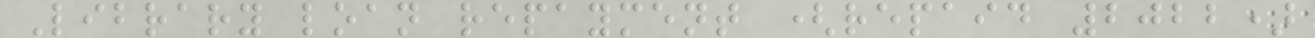Library loan repayment (repaid 2022)
